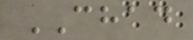CHAD
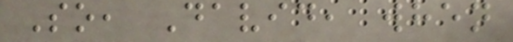So, David, when
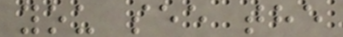you see the
